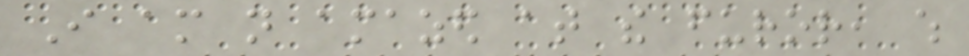I am not amazed at the furor, which
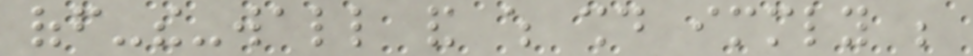off-the-wall and which should immediately be
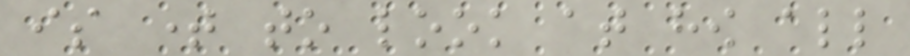is time to look at how all
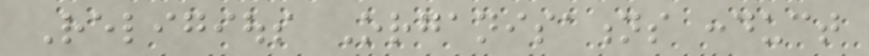Religious Organisations conduct
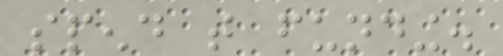spend that funding.
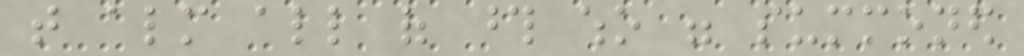that almost all of those who were summoned
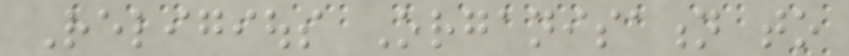Religious Organisation to
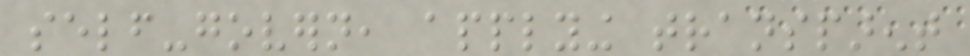self-govern, applying transparent
